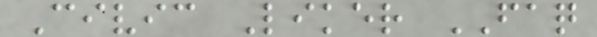Civic Liker FAQ
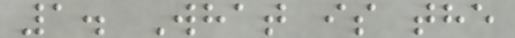1. What is the
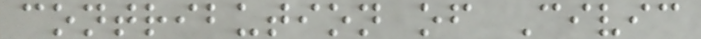contribution of Civic
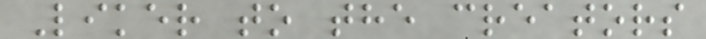Liker to the creators
